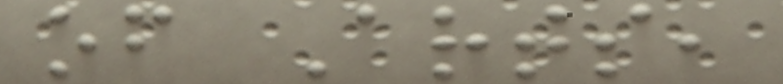of Arts,
